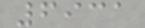6931
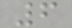6
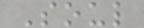Soul
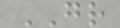GR
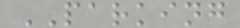PARKING
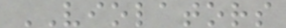VIOLATORS
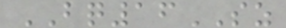BQ16SZ
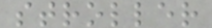stroller
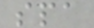spa
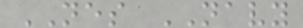NES NAVY
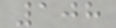108
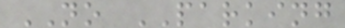NO PARKING
